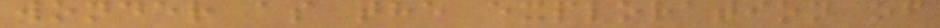wonder as the exploration of
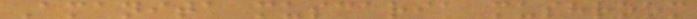Amanita muscaria mushroom
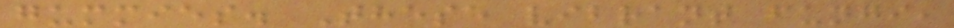gummies. These vibrant fungi,
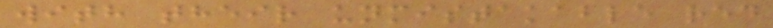with their unmistakable red
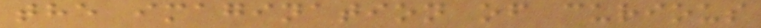the imagination of curious
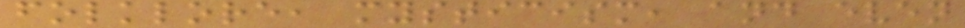folklore, mysticism, and even
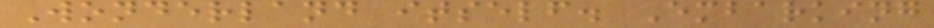Wonderland itself. Embarking
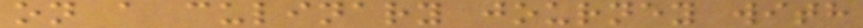on a culinary journey with
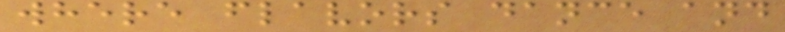where flavors dance and
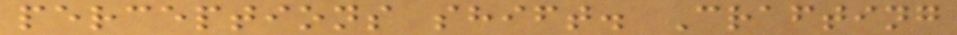perceptions shift. Crafting
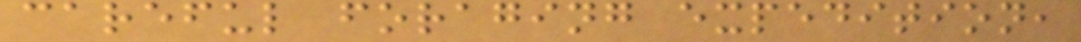careful foraging expedition,
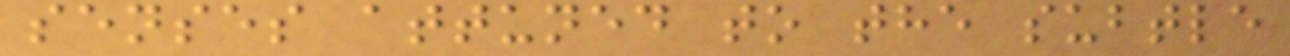senses attuned to the subtle
